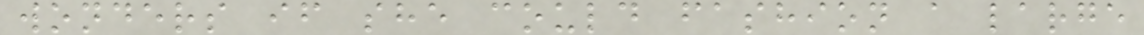wonders if she could fashion a large
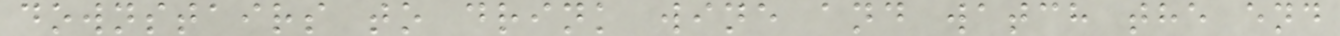downstairs to drink wine and watch the end
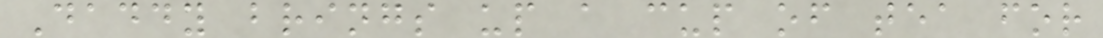Daddy brings up a cup of tea for
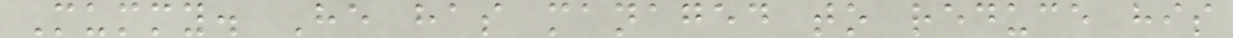Mummy. He has managed to reduce his
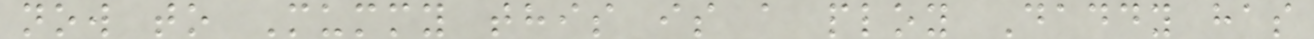now to Mummy this is a ploy Daddy has
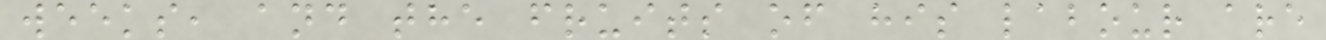weeks, and the fruits of his labour are
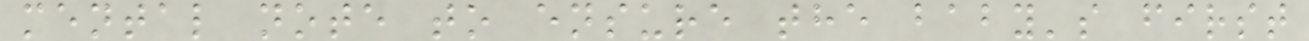mental note to ensure the baby's first
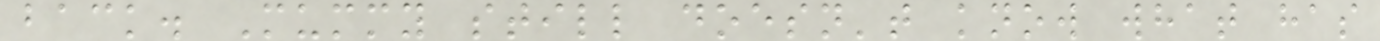back. Mummy still doesn't know what has
